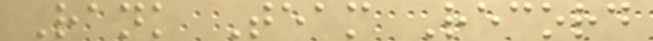Rank Team Record
